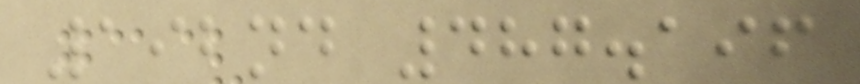192nd 487.196
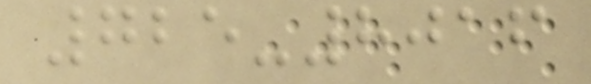725-8016
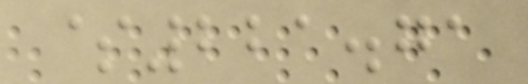$221.71
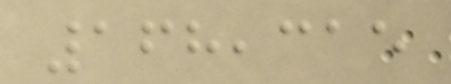168,315
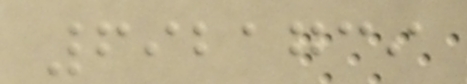6921739
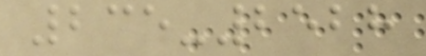235-2528
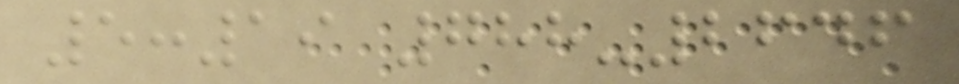5:19 788-2646
